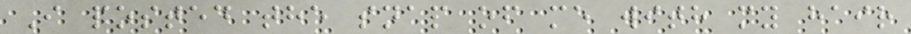I posted the snap of me with my hair
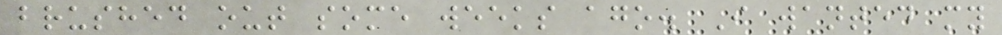brushed out some weeks ago. I wanted my
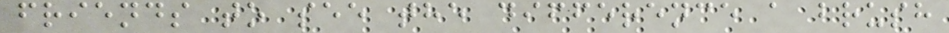friends to see the difference a brush
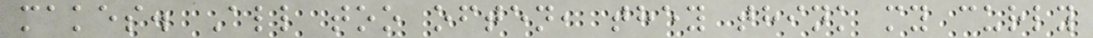makes. All too often, they think my curly
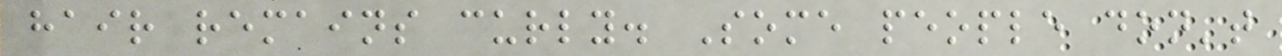hair remains curly. Some people don't
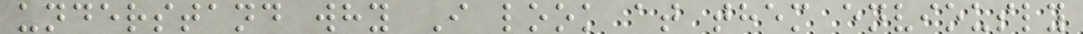understand why I look at them enviously
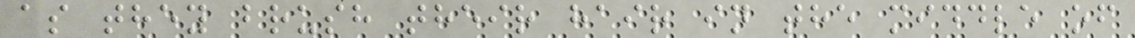as they brush their hair in the middle of
